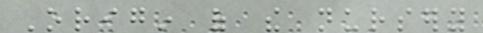Origin of the nursery
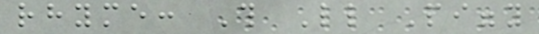rhyme: This Little Piggy
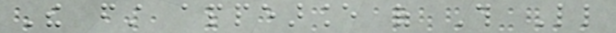The first appearance of This Little
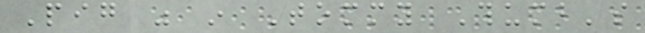Pig was in Tommy Thumb's
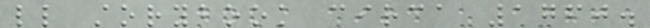little storybook circa 1760.
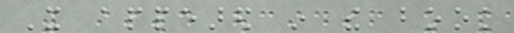It appeared in the book
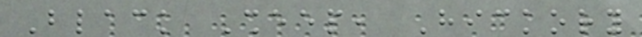Black Sheep, Hickory
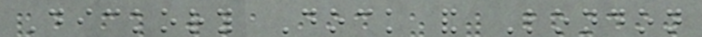Dickory Dock and London
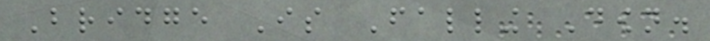Bridge Is Falling Down.
